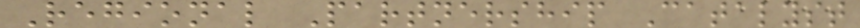Regional Partnership Catalyst
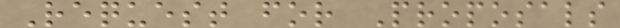Request for Proposals
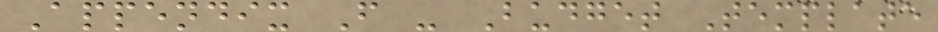Appendix F - Budget Template
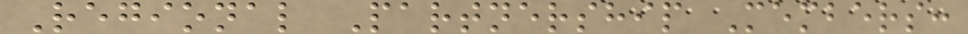Regional Partnership Members:
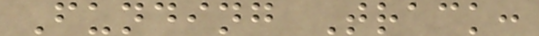Funding Track:
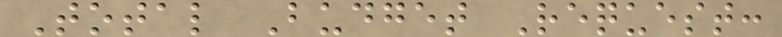Total Budget Request:
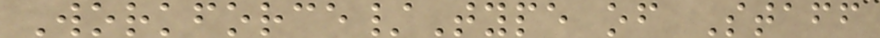Workforce/Type of Staff
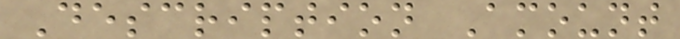Description Amount
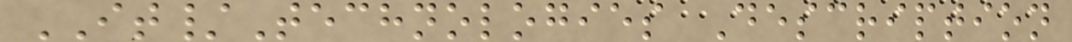IT/Technologies Description
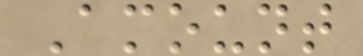Amount
